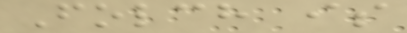Folch is
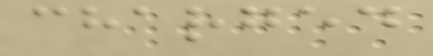charged
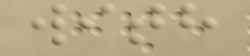with
